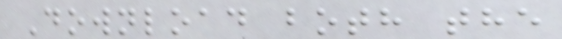Download both the
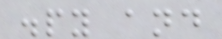.py and
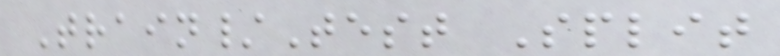Train/Test Split
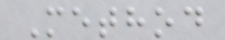Method
